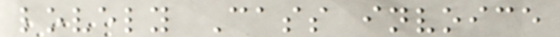lovely Cass invoice
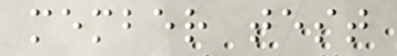member test
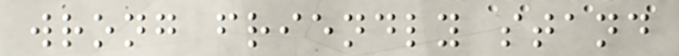wrong friendly stand
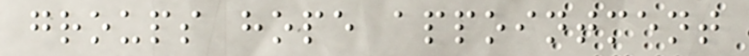groups hope appointment
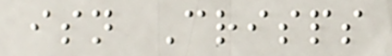isn Crisps
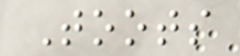Toots
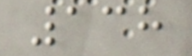138
